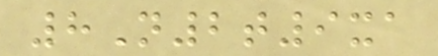8N2t9xa
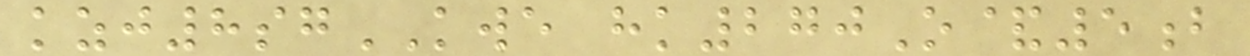kzj8sgKWE hk270O&5b
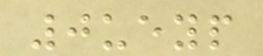0ueyp
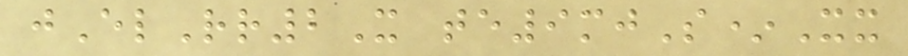jElRr2X te9mjS*Xx
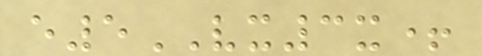e5VX3x+
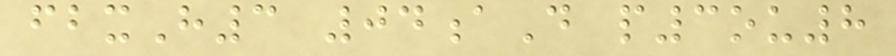fbxH3 04aD p3ou8
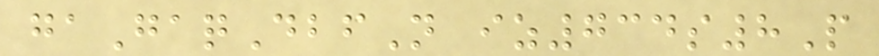gaGaqDbfN iz734s8P
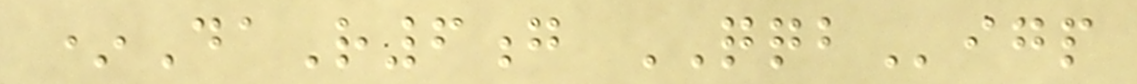*DaR6g QQBigp
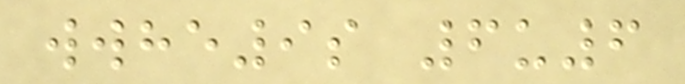wwhe9s 6u6
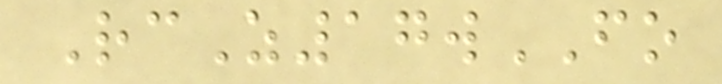RcZ17wFO
